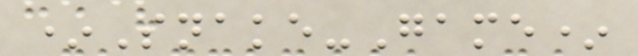*Snake-Game*
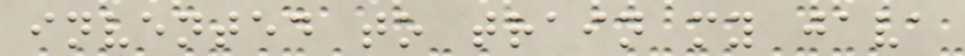invented to train my java
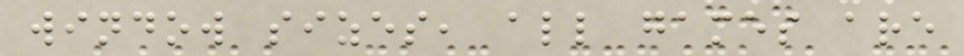window sizes, all games are
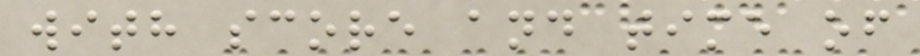with score and time of
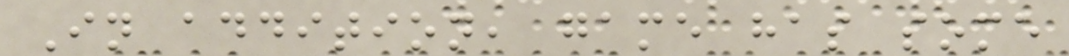In addition, game has some
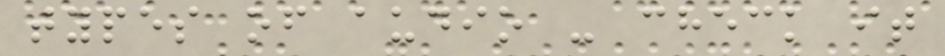types of audio - check it
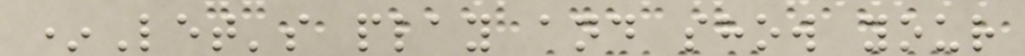*Let's play and show your
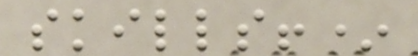skills!*
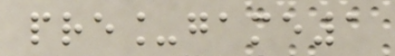pre_game1
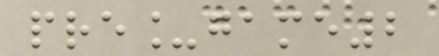pre_game2
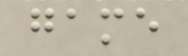game
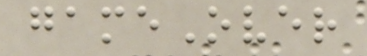gameOver
